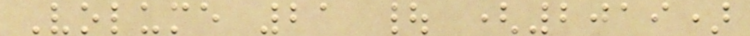Volume 21 | (2019)
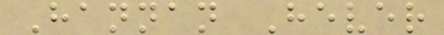Hannan Hever
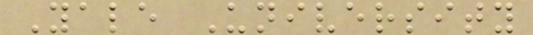Yale University
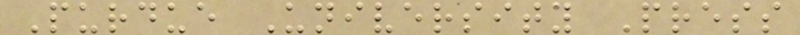Purdue University Press
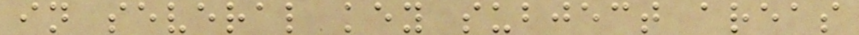in several key subject areas
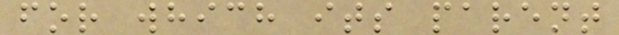for which its parent
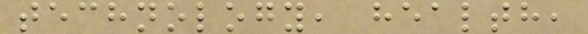technology, health,
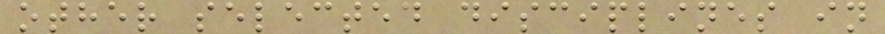other selected disciplines in
